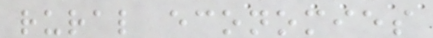rural economies
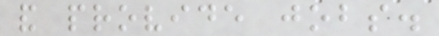and provide jobs.
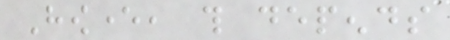However, this depends
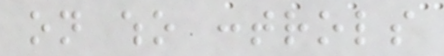on who controls
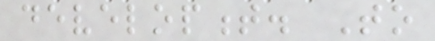development. To
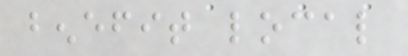benefit local
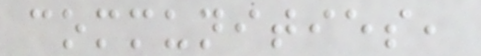communities,
